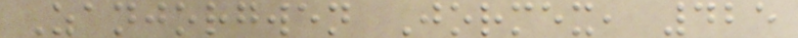Zanjorgwen Jormex, 425
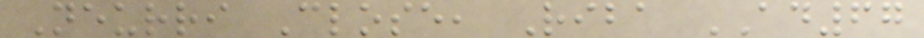Neurri Close, Riba AD67
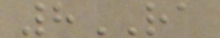8RA
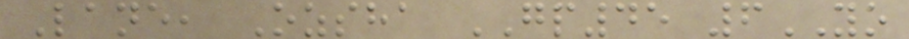Lane, Ozsha GP45 6YO
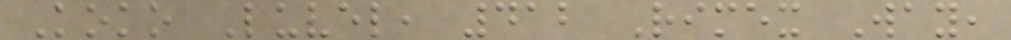Koko Luvel, 412 Rimex Way,
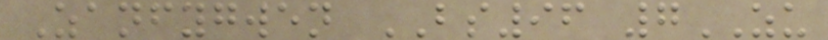Zanfygwen BS96 7ZU
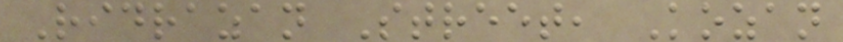Ridrazan Street, Kozan
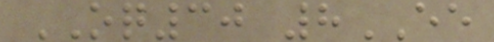OQ30 8EE
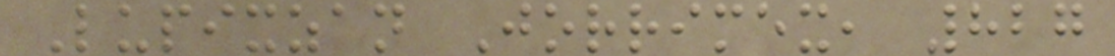Lupixzan Jorrimex, 827
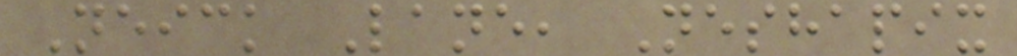Neick Lane, Neshapix
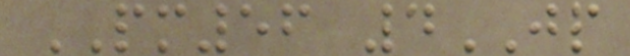PM56 4JP
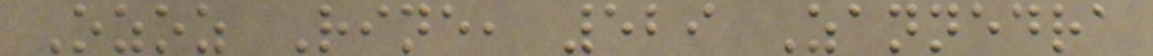Ozoz Rine, 529 Zannedra
